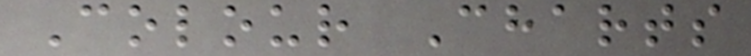Colour Charts
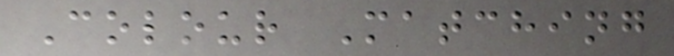Colour Matching
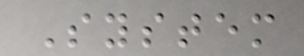System
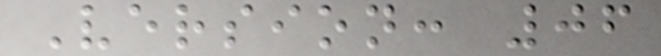Version: 06
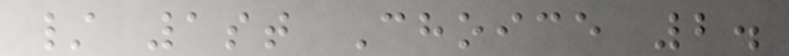/ 1st Choice 2.
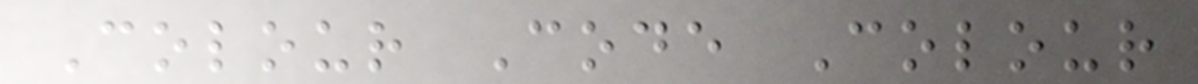Colour Code Colour
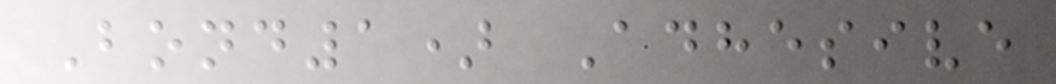Bond1) Adhesive
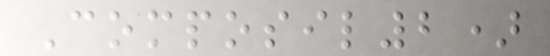Composil2)
